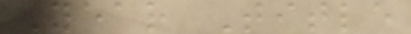Year Title
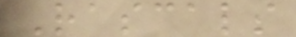Rascals
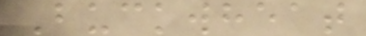Buckwheat
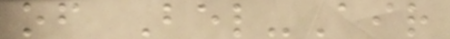of Bel-Air
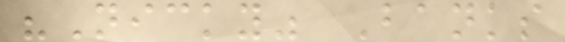"Nicky" Banks
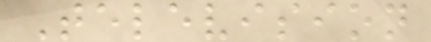Television
